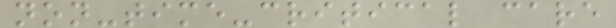non-time-critical care
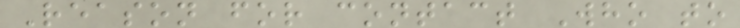Reason for contact Who to
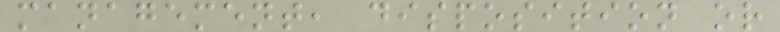management, disposition or
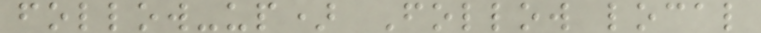follow-up) Follow local
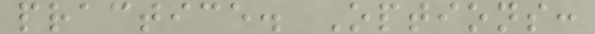practice. Options:
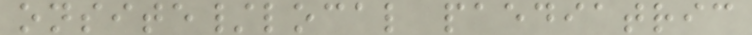onsite/local paediatric
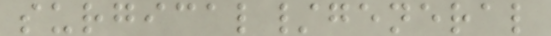surgical/general
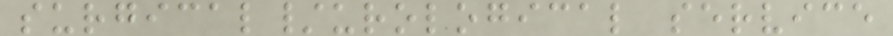surgical/urological service
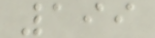199
